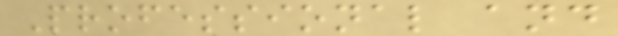Professional and
